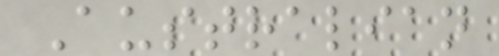Australian
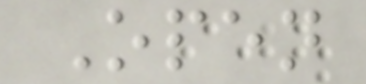Open
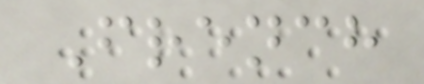French
